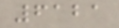6121
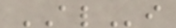ALi
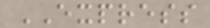EXPRESS
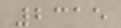2315
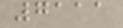7111
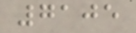7105
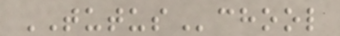TUTUSchool
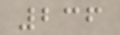236
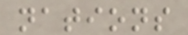nations
